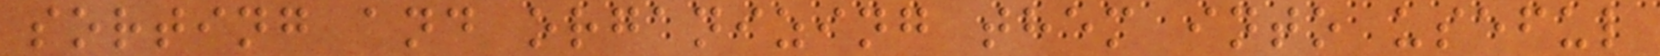sorting and organizing them into useful
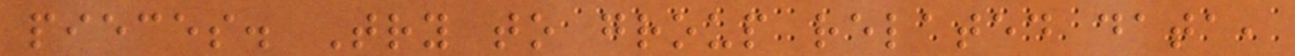pieces. Try to group related data,
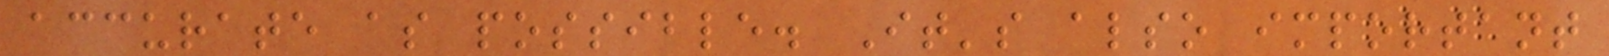accurate as possible. It's also important
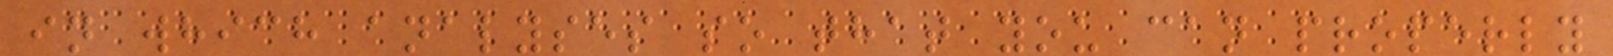in which analyses so that you can properly
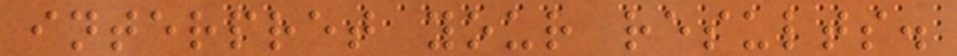interpret your results.
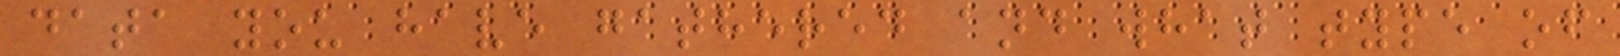data you have gathered and what type of
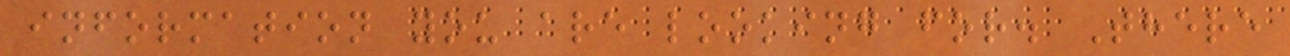information you are looking for. There
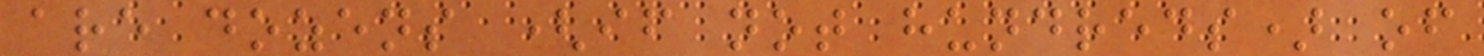are dozens (if not hundreds) of
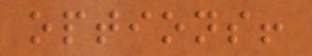options!
